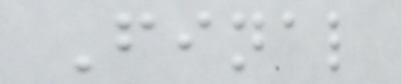Final
